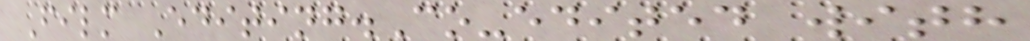Film Editing.Co-edited with
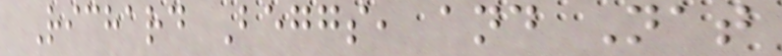Richard Beggs, and Nat
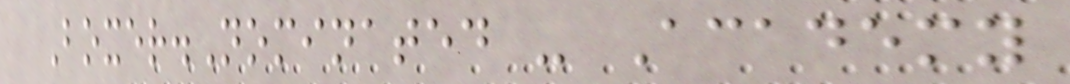Boxer.Nominated - Academy
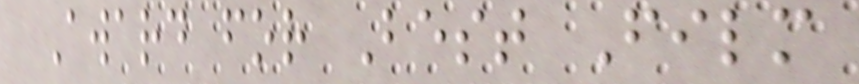Award for Best Film
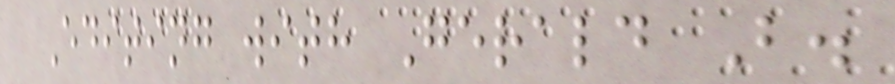Editing with Gerald B.
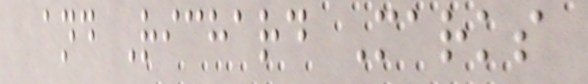and Richard Marks
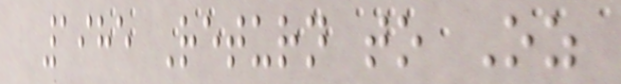1985 Return to Oz
